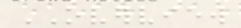OVERVIEW
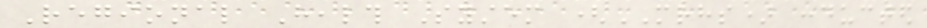Regional Health System (MRHS) conducted
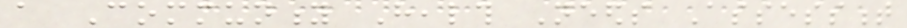a Community Health Needs Assessment
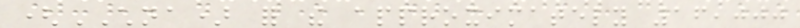(CHNA) for the approximately 16,000
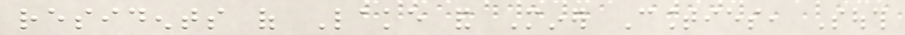residents of Lake and Miner Counties, South
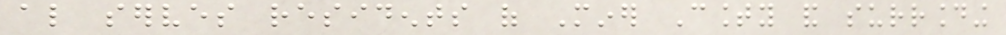also serves residents of Miner County and surrounding
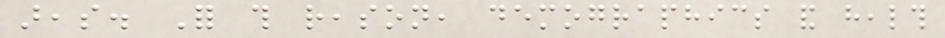areas. For this reason, demographics and health
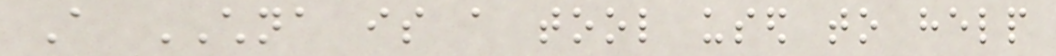A CHNA is a tool used to help
